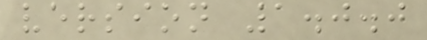version 1.0.0
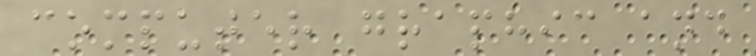computer graphic and
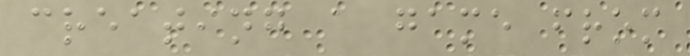creating a game from
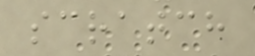scratch
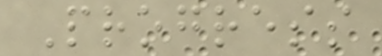Progress
